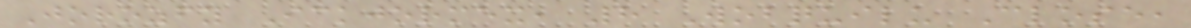Jorozfy Ickjormex, 8 Wobquilu Close,
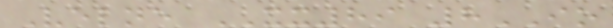Velne XX89 8IO
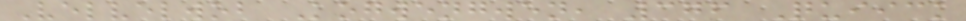Velvelwob Kogwengwen, 376 Quiick
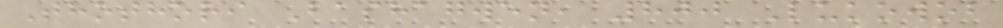Thothori Bashagwen, 800 Lukowob
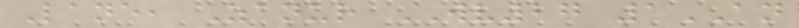Lane, Zanur WV27 1AN
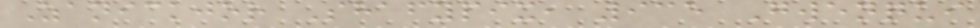Zanickjor Shafypix, 935 Gwenqui
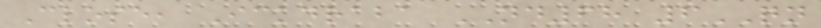Close, Ickdraba ND68 6QN
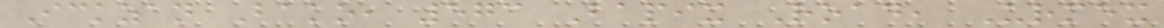Ickzan Bako, 573 Bapix Road, Urmex
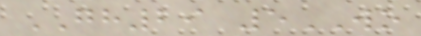GH29 5WO
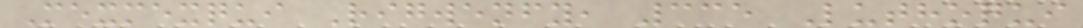Mexmexqui Rigwenfy, 335 Luthoqui
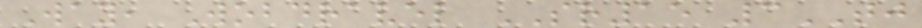Way, Wobdravel SR15 3TJ
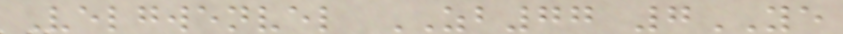Velgwenvel ZB77 7YE
